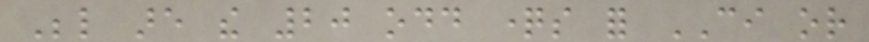Below are the 20 odd questions for CI or
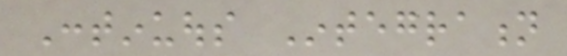Continuous Integration
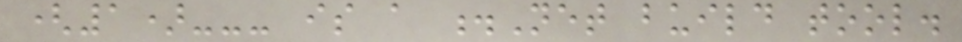(1)--- is a .Net build tool.
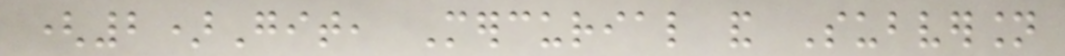(2)Git, Mercurial and Subversion
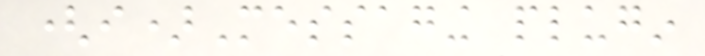(i)Messaging plugin
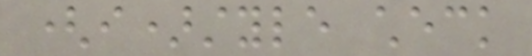(i)style check
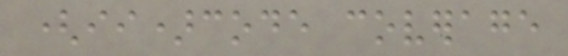(ii)code coverage
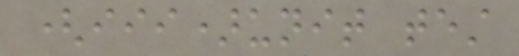(iii)unit test
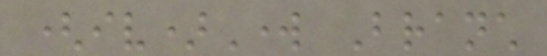(iv)Work Branch
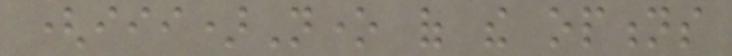(iii)None of the options
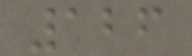126
